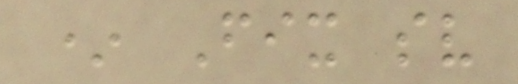* Fix sv
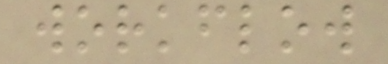workflow
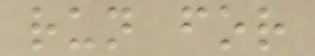run for
